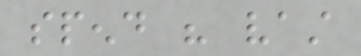spend his vast
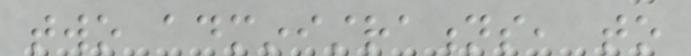two administrations, to
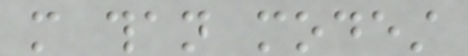more than modest
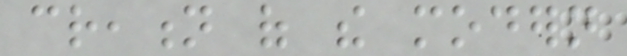creation of the modern
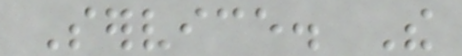Service. The
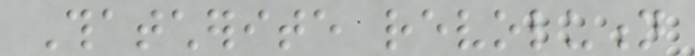Thatcherite revolution
